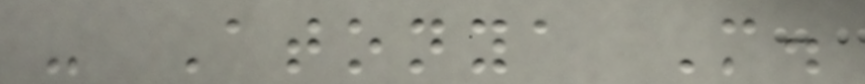- Atonya M.
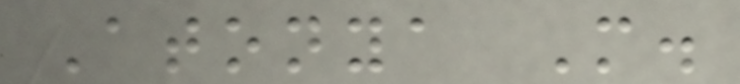Atonya M.
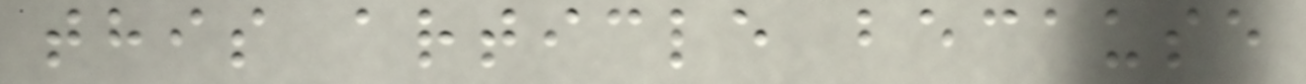this article because
